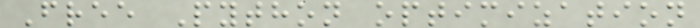Free Python optimization
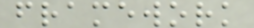framework
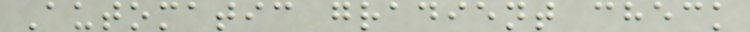Automatic gradient check
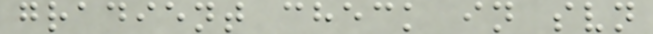gradient check in svn
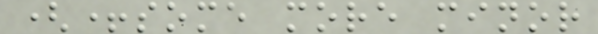(+some more minor
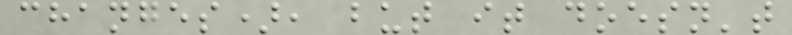changes), but it doesn't
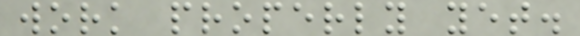work properly yet.
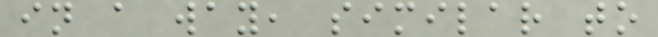in a way, similar to
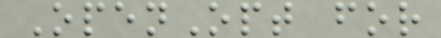OpenOpt for
